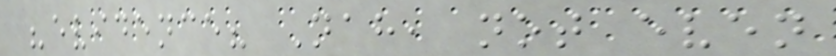"evidence? Nah, not even
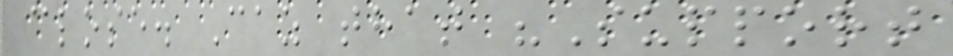close. Caz that "Support
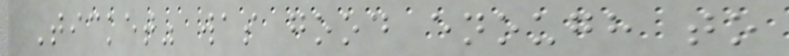Ticket" was good enough to
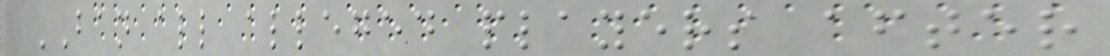BAN all alleged players after
